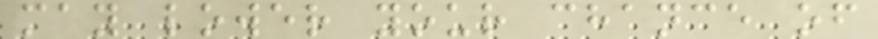may lower your chance of
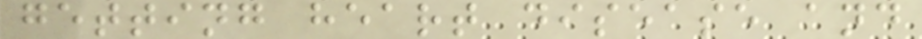getting heart disease and
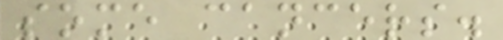some cancers.
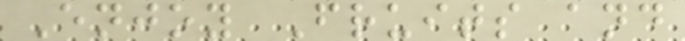Enjoy Fruits and
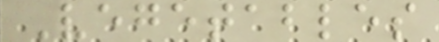Vegetables
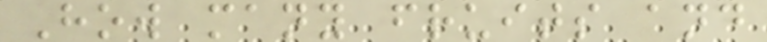How many fruits and
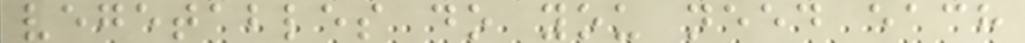vegetables do you need each
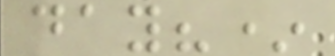day?*
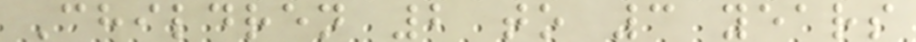Children 2 to 3 years
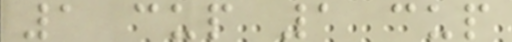1 cup 1 cup
